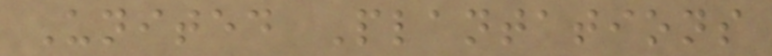United Plantations
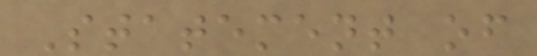Statement of
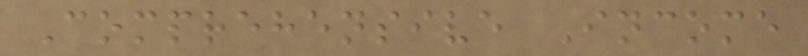Comprehensive Income
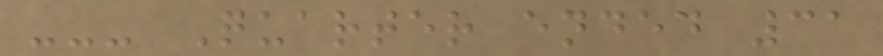--- Quarter ended 31
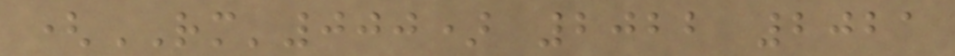(RM'000) 2022 2021
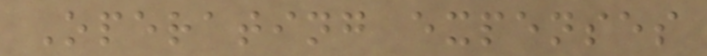Operating expenses
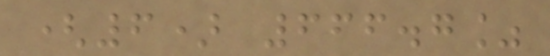(6) 666.7%
